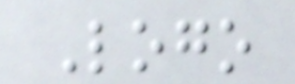Logo
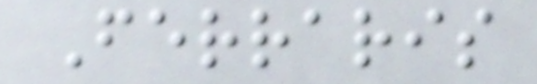Ferraris
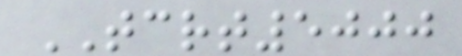TCRT5000
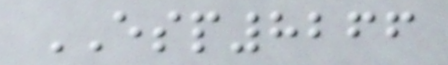ESP8266
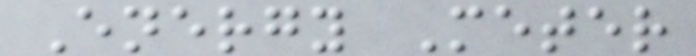Energy Meter
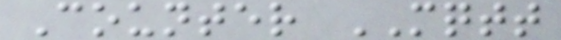Counter MQTT
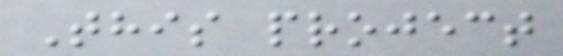This project
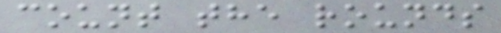count the rounds
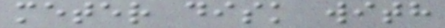meter disk with
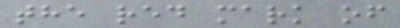the red mark of
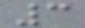3
